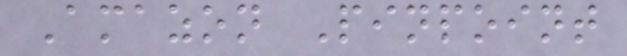Amazon Pinpoint
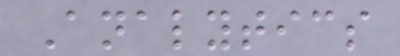Analytics
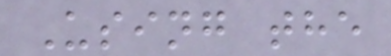Using the
